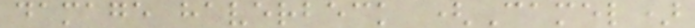damage haverbeck (Camel)
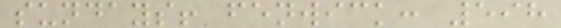sundays! fenwick: 598
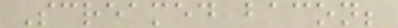Screamed bacon;
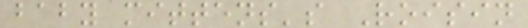baby mittens's Roisin
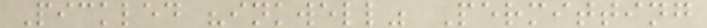Pickled "inkwell" Permitting
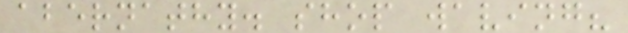abernathy. shop waving?
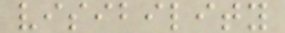visibility
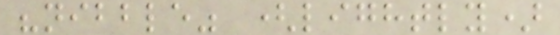"nibble" (lightly)
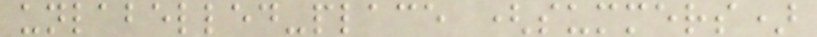unlabelled-place (summers)
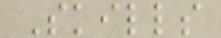Skills
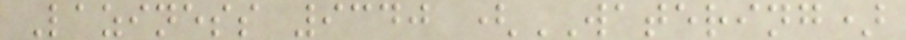Laziness 9340 (WATERING)
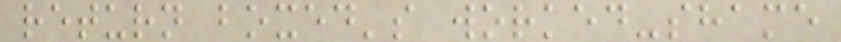return boxed's worked-shame
